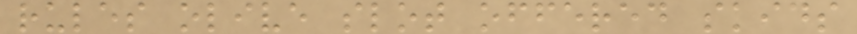rules olive slot offered skids
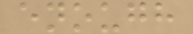enough
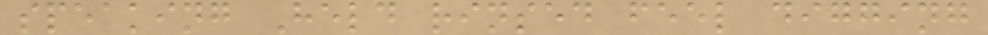speaking Held rinsed feel digging
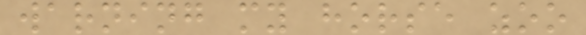warning my horse zoo
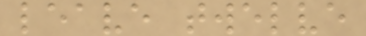leave twelve
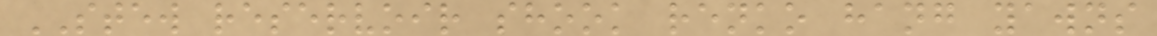STEW reservoir shook renko hang yawns
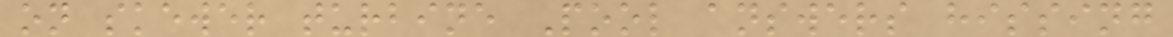on skewer turbine Pool answers hissing
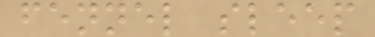fennel sleep
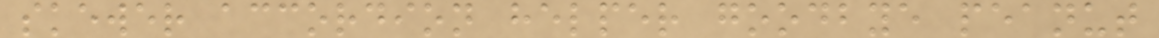skewer accordion helper goodbye peanut
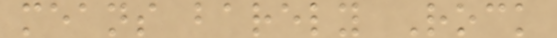means barely Rock
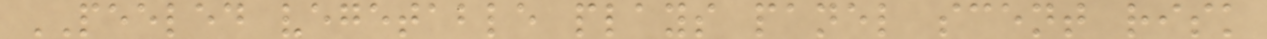PEELED vegetable plays panel scent risk
